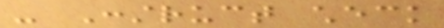- Construct check
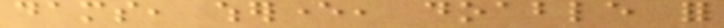dams, wherever, doable for
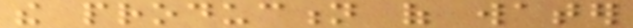the production of water
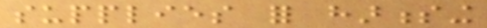supplies for harnessing
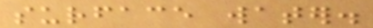surface water.
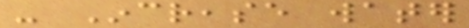- Increase water
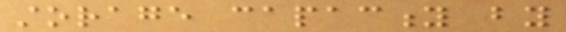storage capacity by
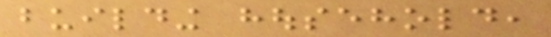building household,
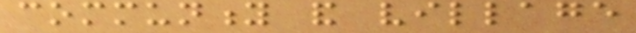community and village
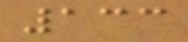133
